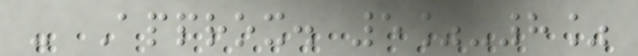- Approx. 5%-8%
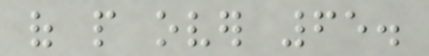of people over 65.
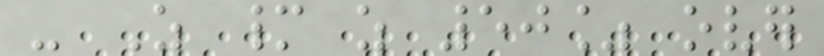- As many as 50% over
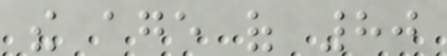the age of 80
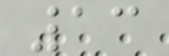13
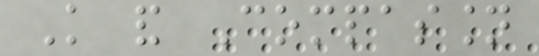Knowledge and Compassion
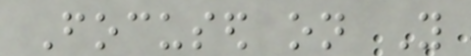Focused on You
